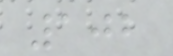102
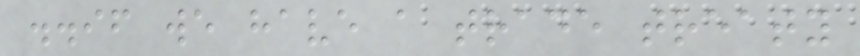..if we have a trade treaty
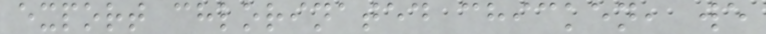export chlorinated chicken, we
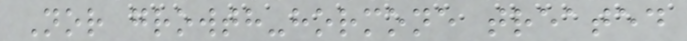Nor growth-hormone treated
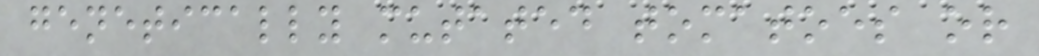genetically mutated tomatoes or
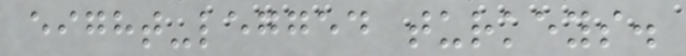eight-legged turkeys.
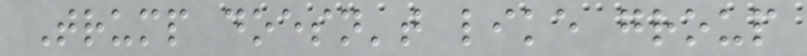Trump doesn't like group
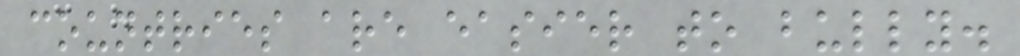countries are easier to bully.
